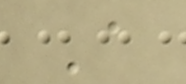A
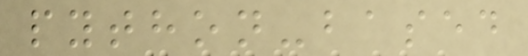python-based
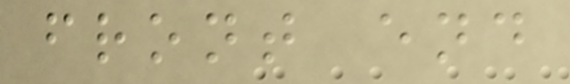front end
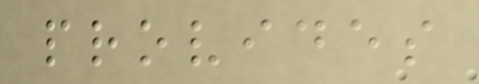provides
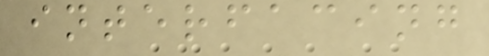interfacing
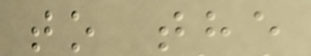to the
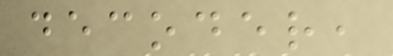decoder,
